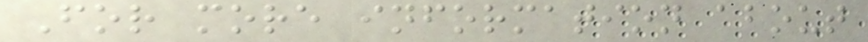For more information about
